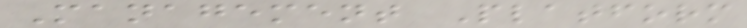Management Platform
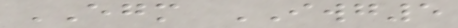EGM IWG5
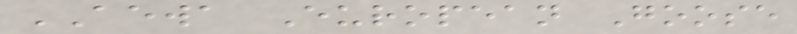AEWA European Goose
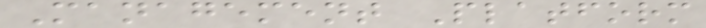Management Platform
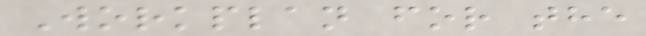Workplan for the
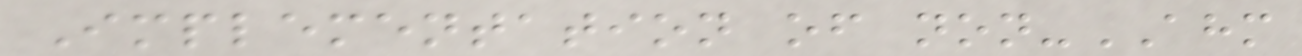Implementation of non-AHM
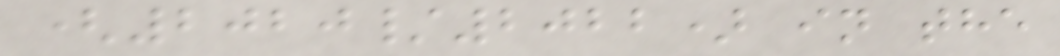(2020/2022) in the
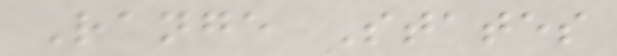Range States
